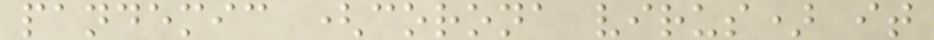pandemic (corona virus) it
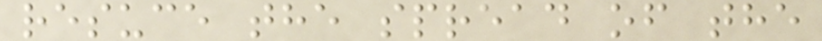resuce the spread of the
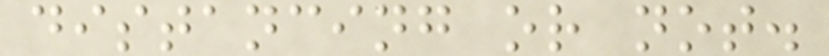distancing or not.
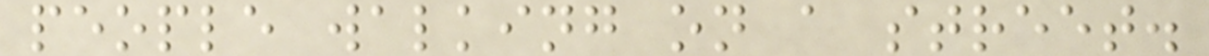people walking on a street.
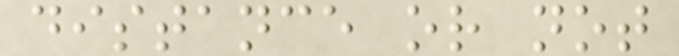distance or not
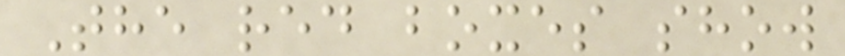The red boxes show
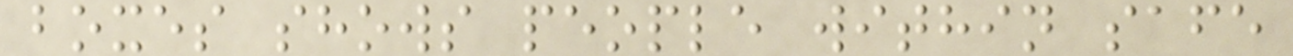boxes shows people within safe
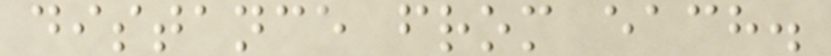distance from each.
